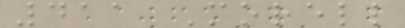411 Morell
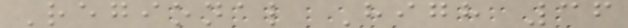Regional High 36
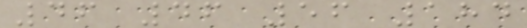46 46 56 184
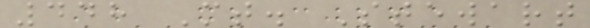448 Mt. Stewart
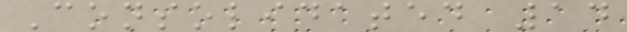Consolidated 14
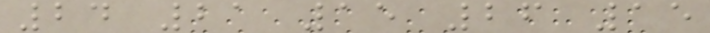24 21 15 26 15
